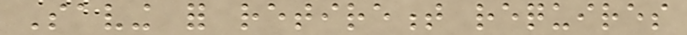Saving for retirement requires
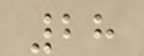28
